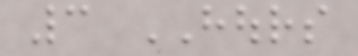3 HOURS
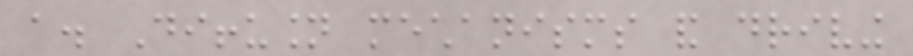a. Diffusion mechanisms and driving
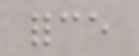force
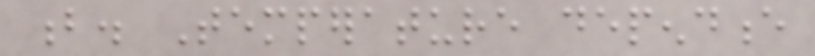b. Temperature dependence
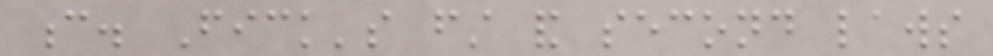c. Fick's first and second laws
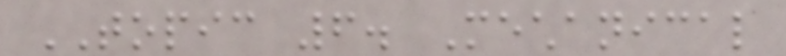TOPIC 6. Mechanical
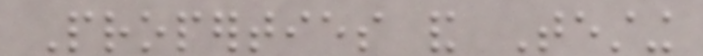Properties and Testing
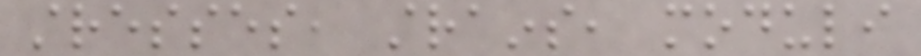stresses, strains, moduli
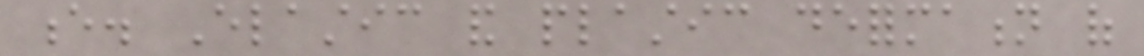e. Elastic and plastic deformation of
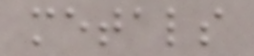metals
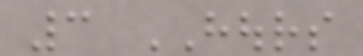3 HOURS
